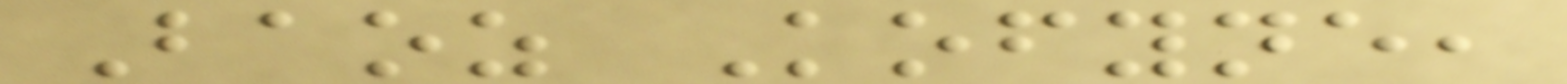Baoz Kofyne,
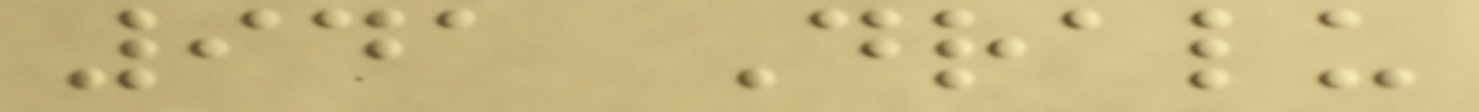941 Dralu
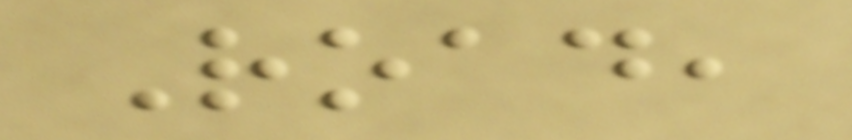Road,
